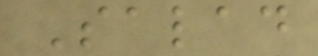Salad
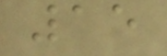15
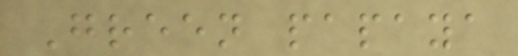Green papaya
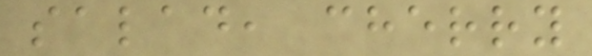salad, cherry
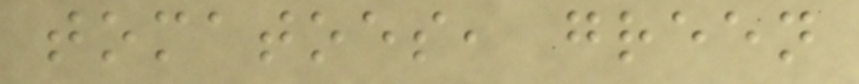tomatoes, green
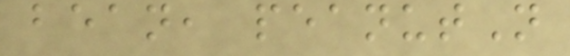bean, peanutN
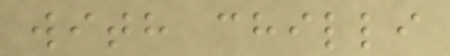with chilli
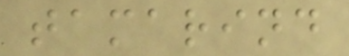tamarind
